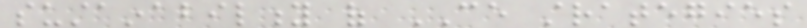sustainability of CE strategies
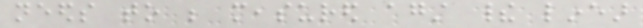needs to be measured against their linear
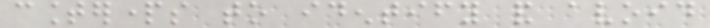counterparts to identify and avoid
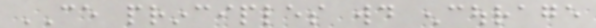CE principles would encourage
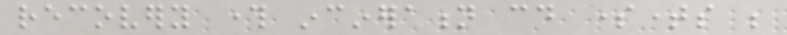recovery through incineration could sometimes be
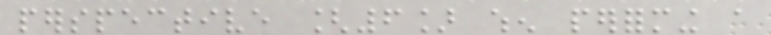perspective [6] when performing a
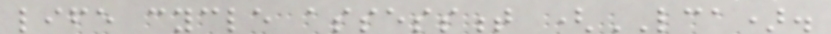life cycle assessment (LCA).
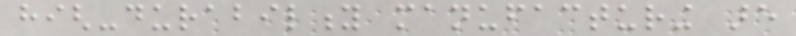high-durability manufacturing are
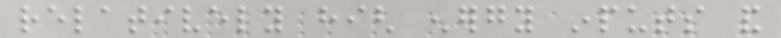relatively high energy inputs and
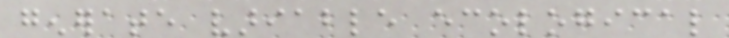generate variable ecological
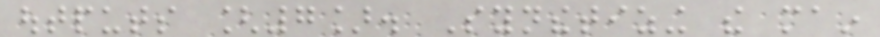outputs [7]. Synthetizing the main
